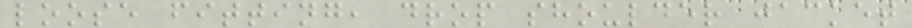loose fitting, drop shoulder jacket
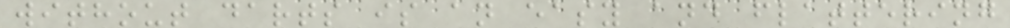without darts is an easy and flattering
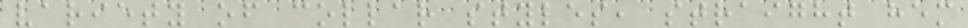variety of collar styles, straight hem
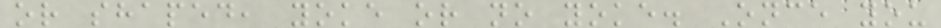or shaped, yoke or no yoke. Once you
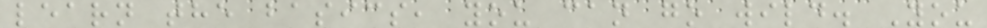learn the basics, you can go wild. You
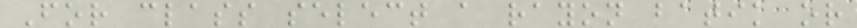For class select a rayon batik or
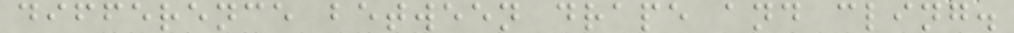difference between drape and cling.
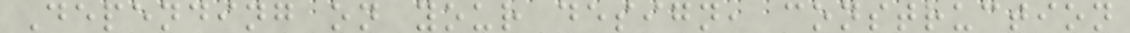Depending on your design, construction
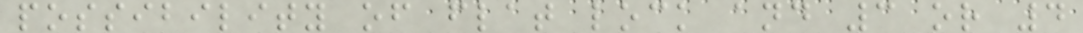possibility of flat lock and 3 or 4
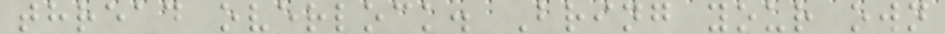thread overlock. Bring your own
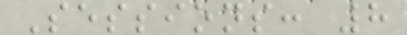Sessions: 8
